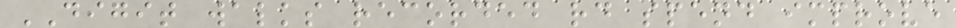DIGIT walks recorded rd spend improve
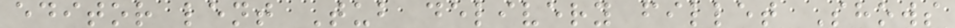editor lent Tub delivery fillet Shows
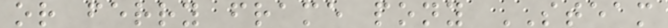or ferry frame pony STEAM
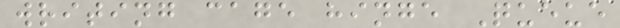writing cage hinge Queue
